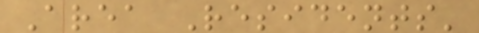Area Residents'
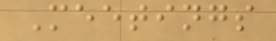Meetings
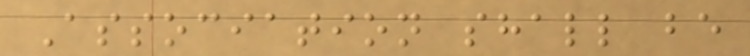Association shall be
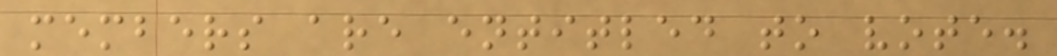members are entitled to vote.
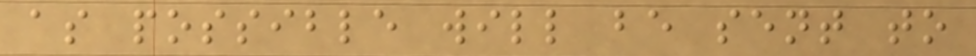as possible will be sent to
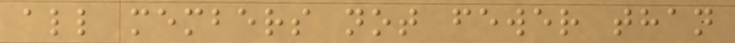all members not fewer than
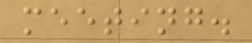meeting.
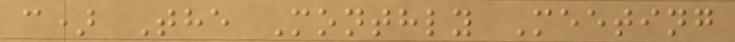c) The Monthly Meeting
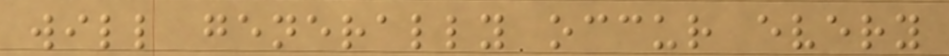will generally occur every
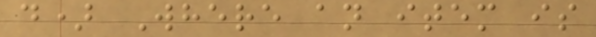d) Where an item is
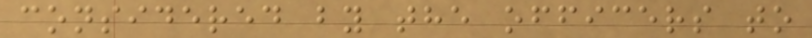considered by the officers to
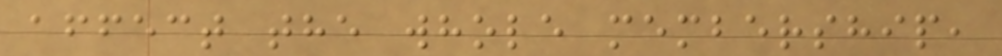affect the whole membership,
